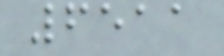6511
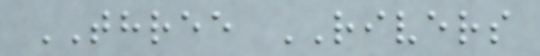THREE RIVERS
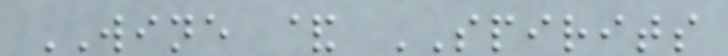WINE & SPIRITS
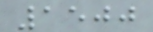1500
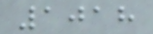1018
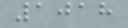1018
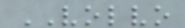VOLVO
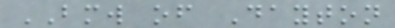BMW of Dayton
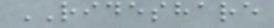RIDESHARE
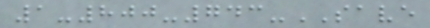1-800-743-SAVE
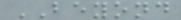BEYOND
